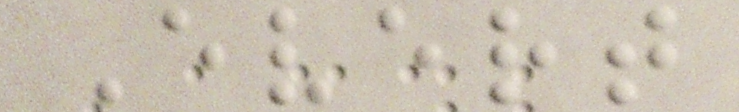Evert
